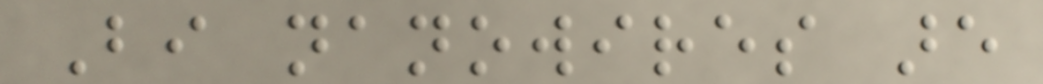Bi nanowires are
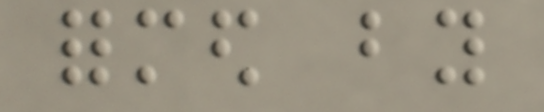formed by
